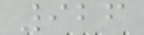926
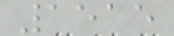1515
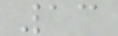13
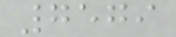7579
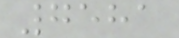7581
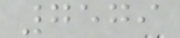7579
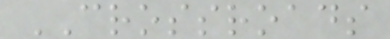CROSSROADS
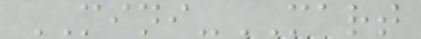MINI-MART
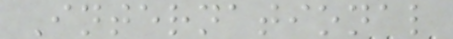International
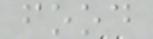food
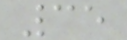35
